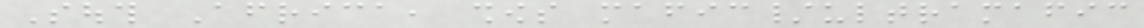South Africa, shows mafic/ultramafic
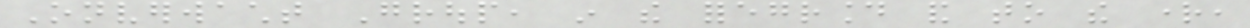Onverwacht Group, in the foreground and to the right,
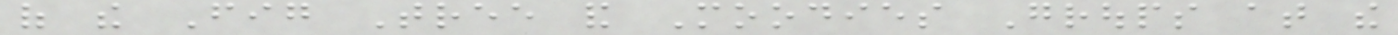of the Fig Tree and Moodies Groups at the
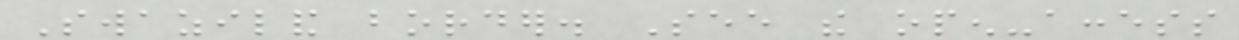Swaziland border. See the open-access
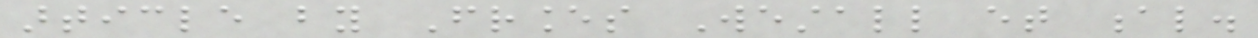article by Frances Westall et al.
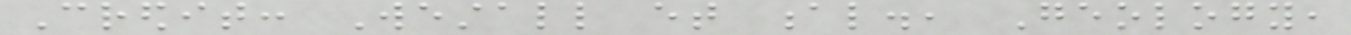Credit: Westall et al., Geology,
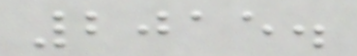2015.
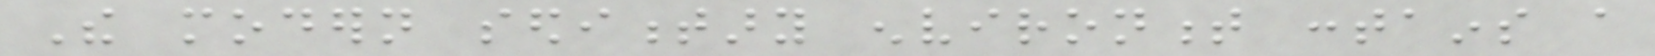The modern sedimentary environment contains a
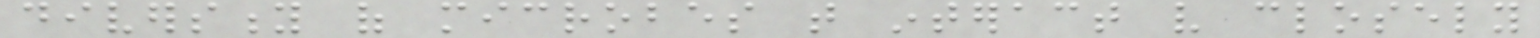diversity of microbes that interact very closely
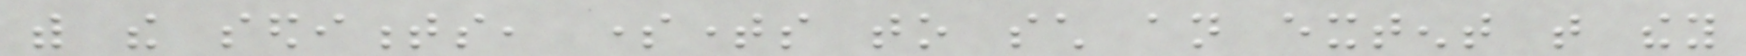with the sediments, sometimes to such an extent that they
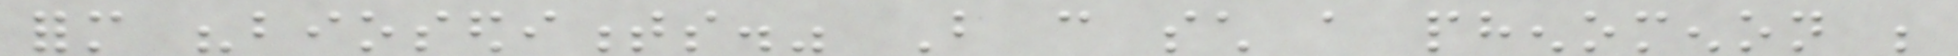form "biosediments." But can such a phenomenon be
